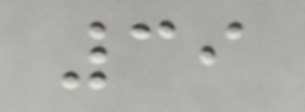39
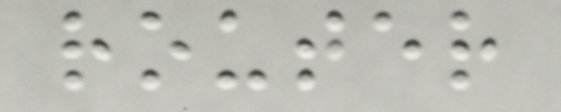router
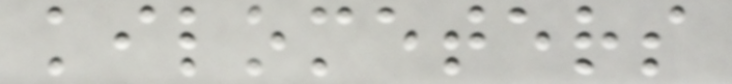kilometers
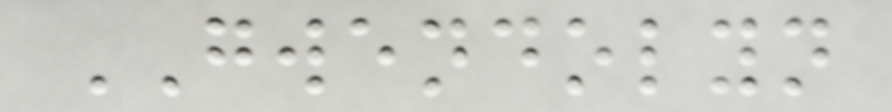GWENDOLYN
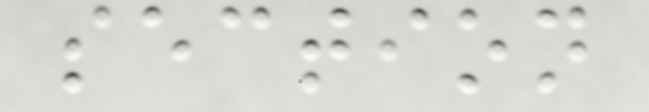section
